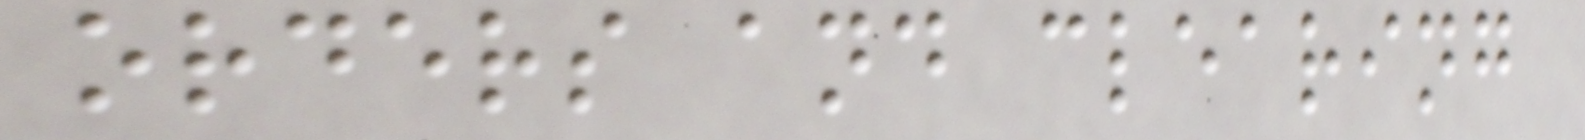orders and clearing
